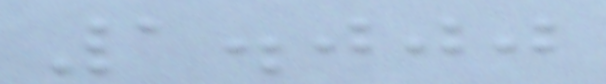1.000
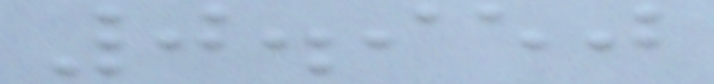0.950
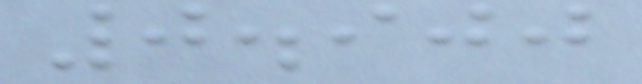0.900
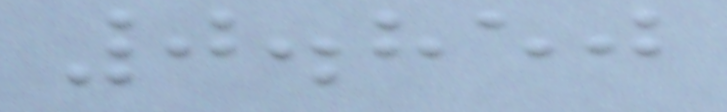0.850
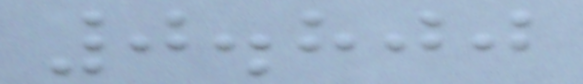0.800
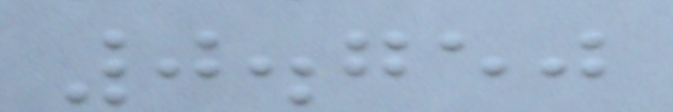0.750
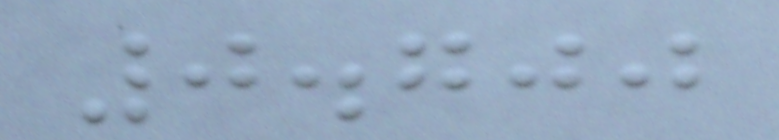0.700
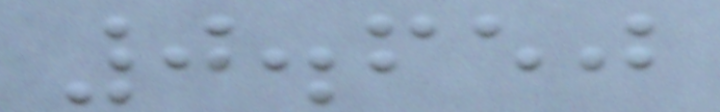0.650
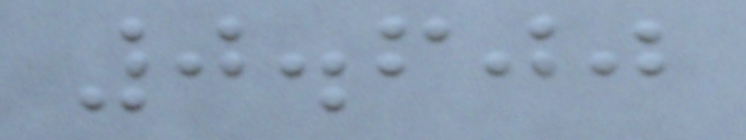0.600
